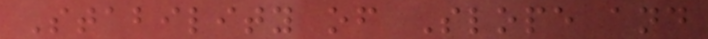Stability of Slope and
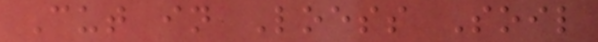Cut in Loess Soil
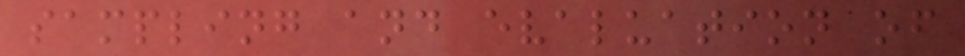sampling and evaluation of
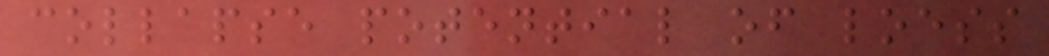collapse potential of loess
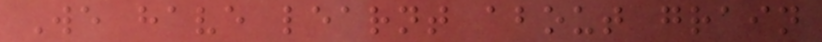We have learnt about grain
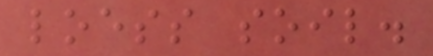loess soil.
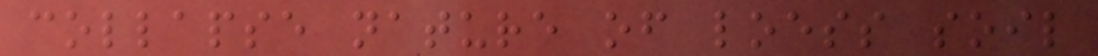collapse nature of loess soil
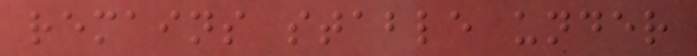remains stable under
